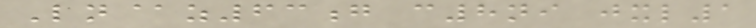Ln@z63g c8ni jxl1
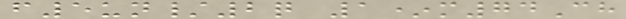f5un/2q 1*m74Ch
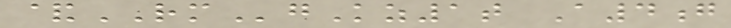&RMgKz1t A4g
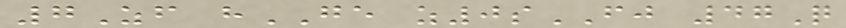7Zf hGE z0sFJ 47Q
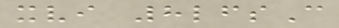xvi 8lfsC
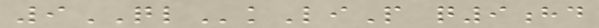9QLkLiP q9hd
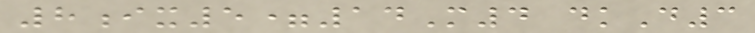8ix5=14M4 dkD3
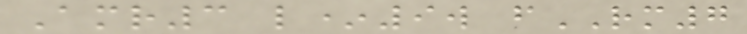Amr3 l*9w fRM7
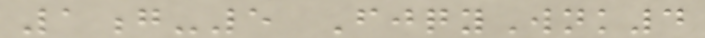1g-5 FjqyWnk4
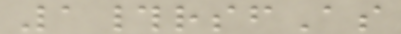1#rsfAs
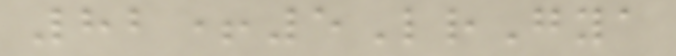82+5LrGya
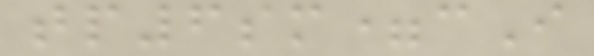tp6sm=cI
